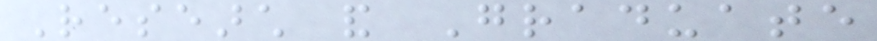Research and Graduate
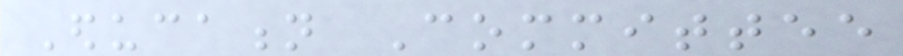Education Committee
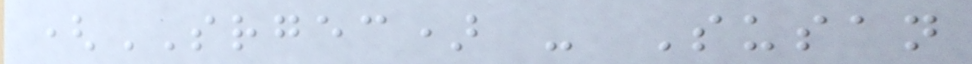(SRGEC) - Susan
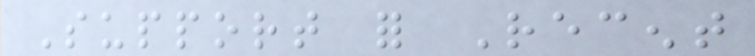Support for Recent
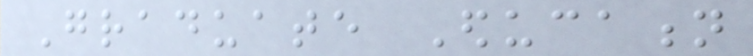Graduate Education
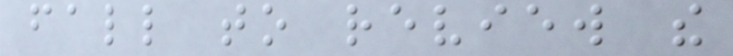fall to review the
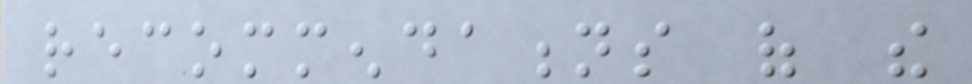recommendations of the
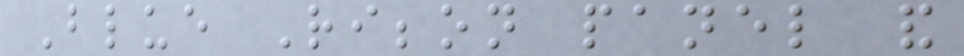Blue Ribbon panel and
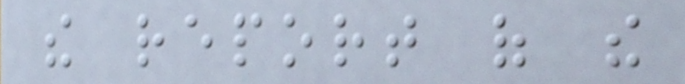the report of the
